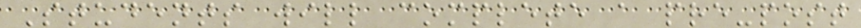Students will complete a pre-post
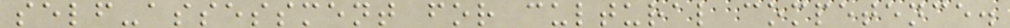self-assessment for cultural competence.
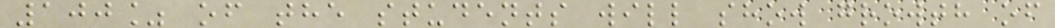100% of the students will show growth of
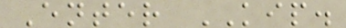Enter KIP.
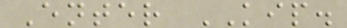Enter KIP.
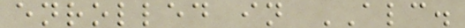enrolled in ALC.
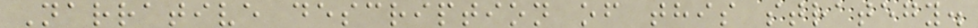Narrative description of this strategy.
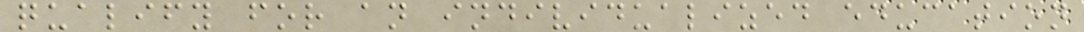qualify for an individualized education
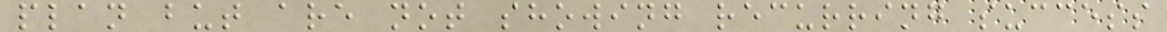plan but are not showing recurring success
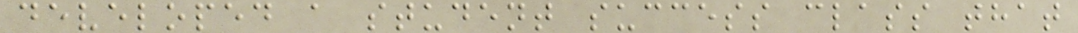developed a student success class that
